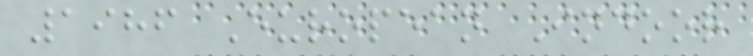1986 European Indoor
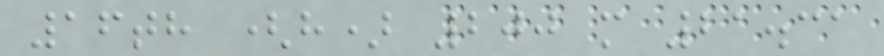16th (h) 200 m 21.31
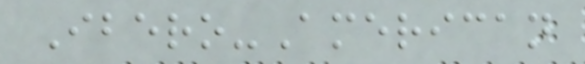Ibero-American
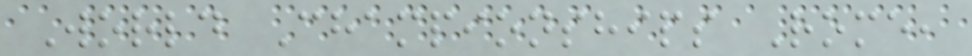World Championships Rome,
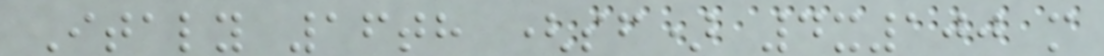Italy 16th (sf) 4x100 m
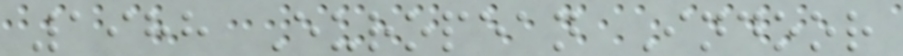1988 European Indoor
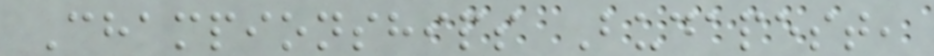Championships Budapest,
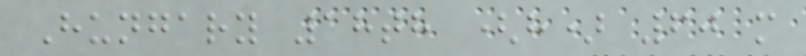Hungary 18th (h) 60 m
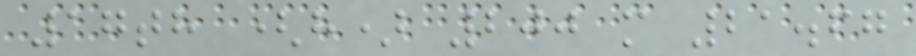17th (h) 200 m 21.67
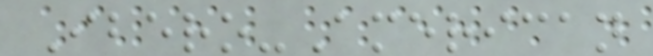Ibero-American
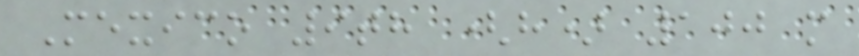Mexico 9th (h) 100 m
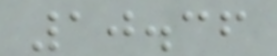10.36
